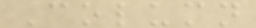Column
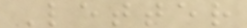Letter
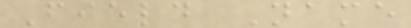Field Name
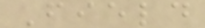Field
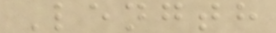Length
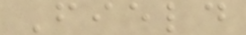Field
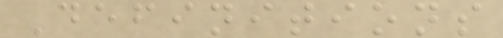Definitions
